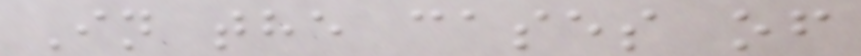In the cases of
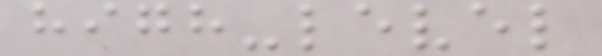high-level
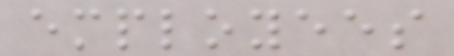employees
